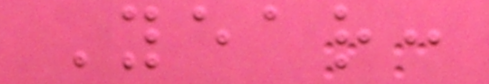Year:
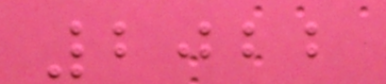2022
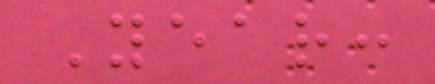Year:
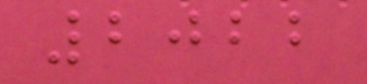2022
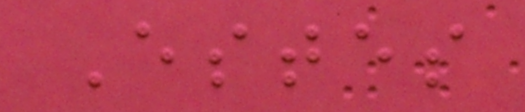Estes
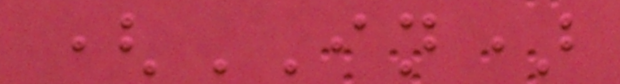(IN)
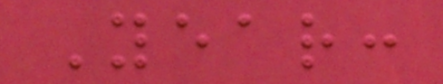Year:
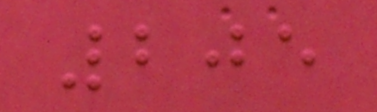205
